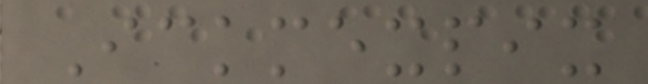Ickmexpix
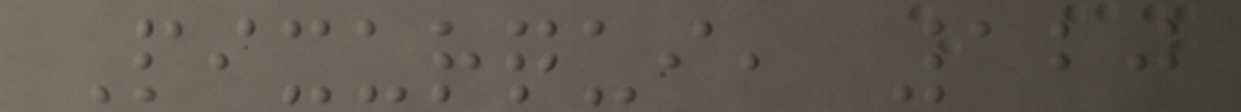Pixurqui, 120
